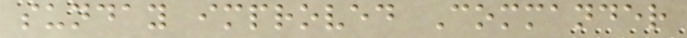sunday improved Commander
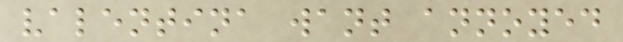valentina want annoyed
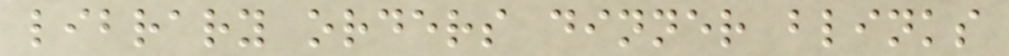library orders dinner blinks
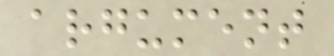argument
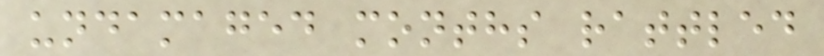undamaged months rattled
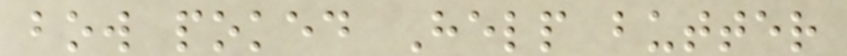bow poked Help butter
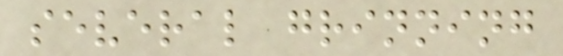several grinning
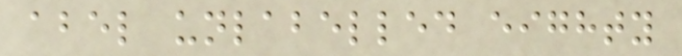abel unlabelled eighty
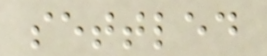settled
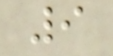9
